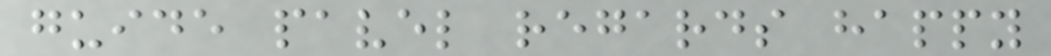guide pavel regards happy
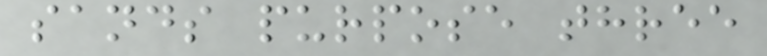sands purpose three
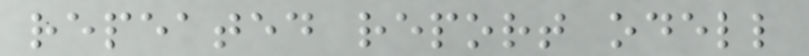repeated report odell
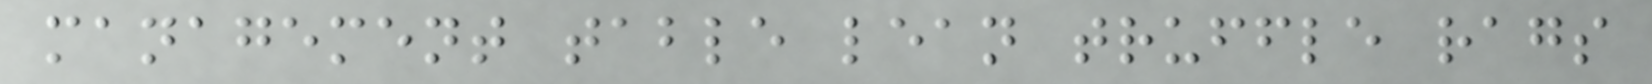management table lean truffle rags
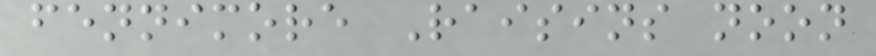fennimore Raisins noon
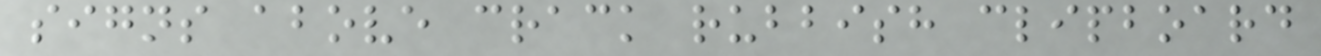signs above crack rubbish clipboard
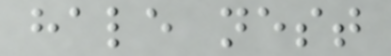hale nest
